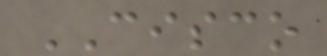CISCO
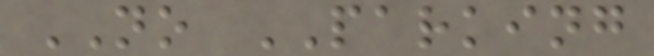NO PARKING
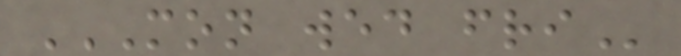MON WED FRI
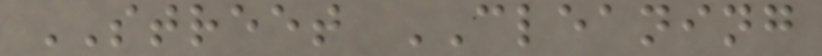STREET CLEANING
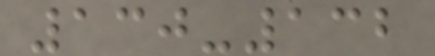130-132
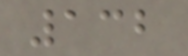132
